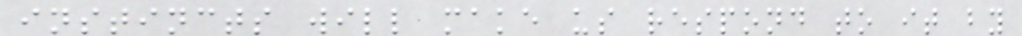instincts will make us respond to it by
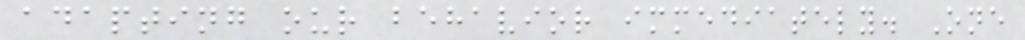adapting our behavior immediately. One
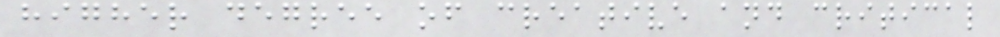higher degree of creative and critical
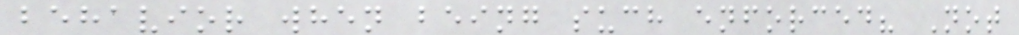behavior when being such enforced? Not
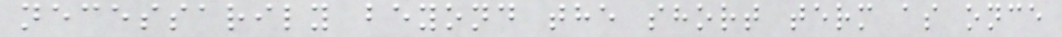necessarily beyond the short term as once
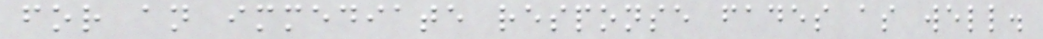for an immediate response fades as well.
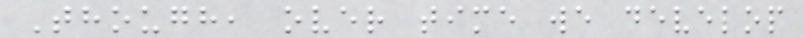Though, over time we develop
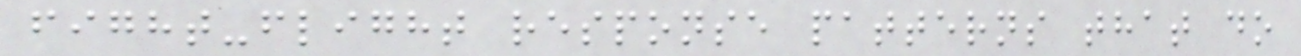fight-flight response patterns that do
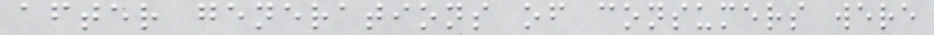after generations of consumers were
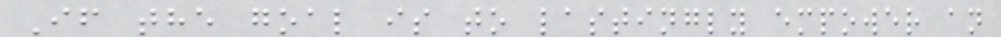If the goal is to lastingly empower an
